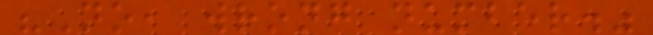"No, wrong number."
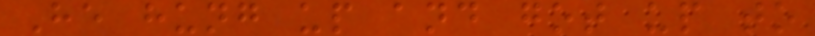He hung up and got up to
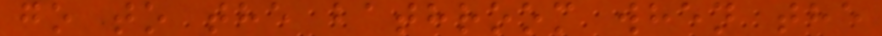go to the bathroom when the
